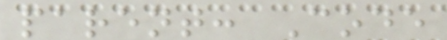parent: Code
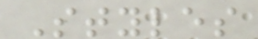Styles
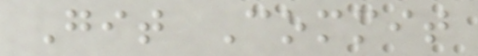Git Commit
